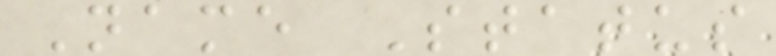Name Status
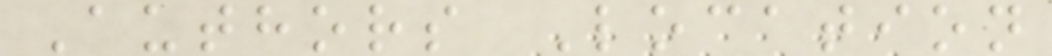Authors Location
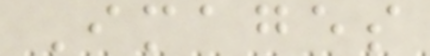Images
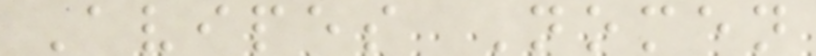Avipes Nomen
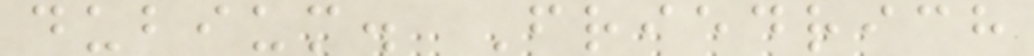dubium. Friedrich
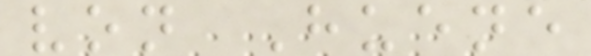von Huene
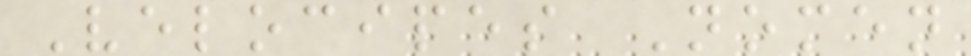Velocipes Nomen
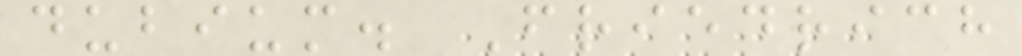dubium. Friedrich
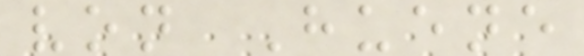von Huene
